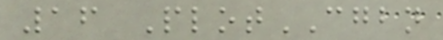16 PlotCGBN
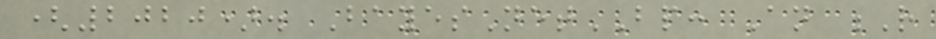(2020). BayesNetBP: An R
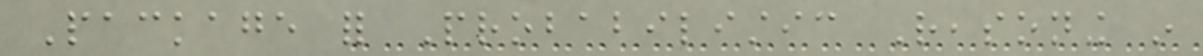Package for Probabilistic Reasoning in
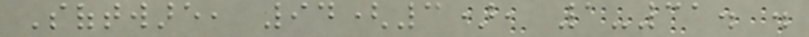Software, 94(3), 1-31. .
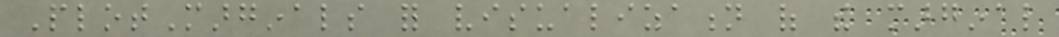PlotMarginals for visualization of the marginal
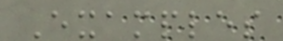Examples
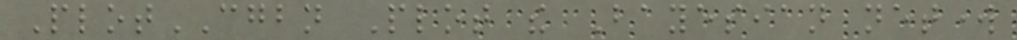PlotCGBN Plot the Bayesian network
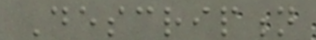Description
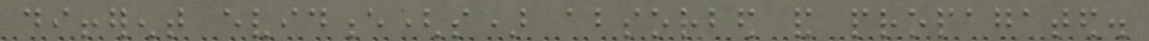different evidence(s) absorbed and propagated.
